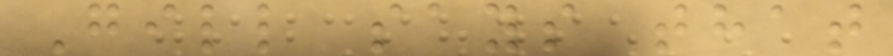Gill says that
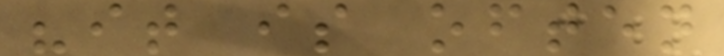"it is often
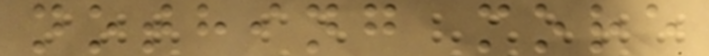nothing more
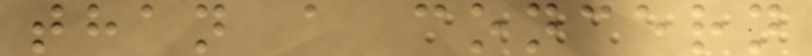than a concern
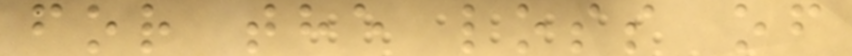for the loss of
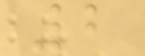2
